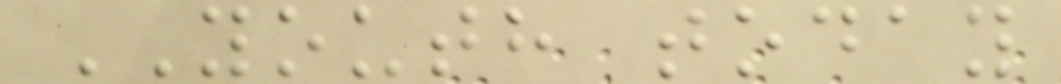YOUTH today
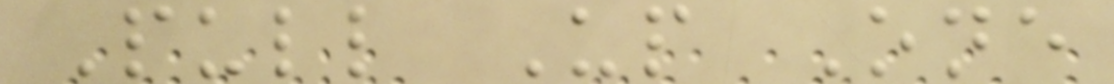Pull Up One
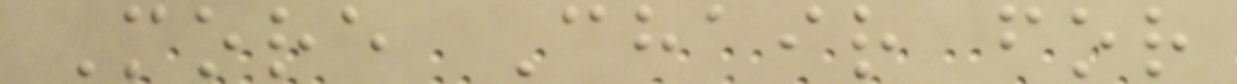More Chair for
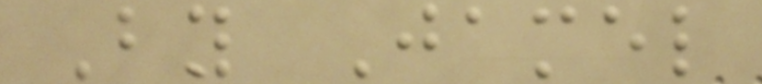By Jamel
